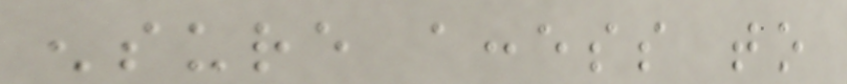ensure access to
